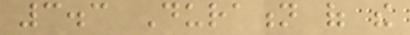3.3 Duration of the
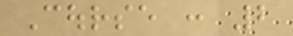Course : 2
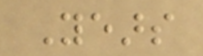Years
